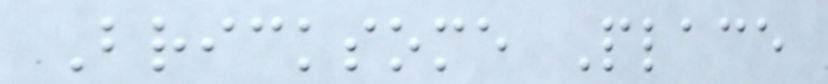Bricksome Place
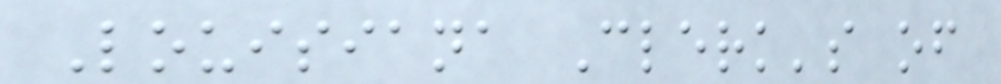Louisiana Clerk's of
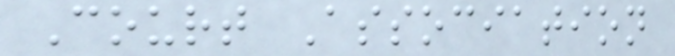Court Association
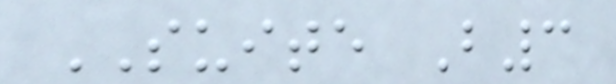SUITE B3
